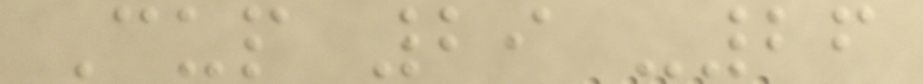Cup 29 -26
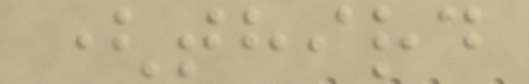(third
